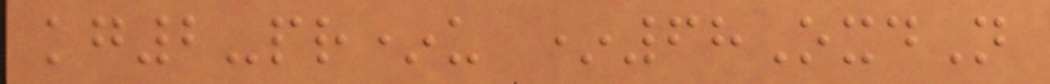kg2-pr*u *68OxdN
